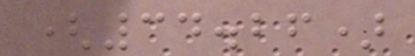(34.26)
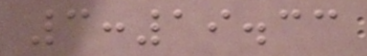3:19.33
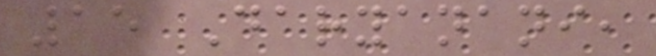15 Daryanani,
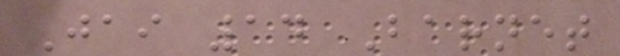Jai 14 Barnet
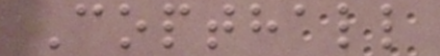Copthall
